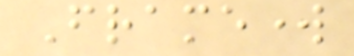Framework
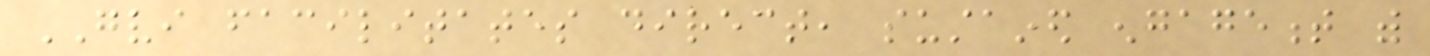GVI facilitates direct, sustained engagement with
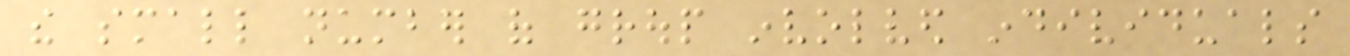the small number of group involved individuals
